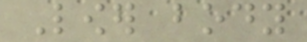Lower body
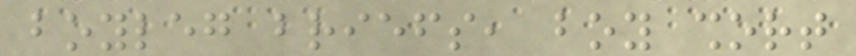boyleg briefs, boy short
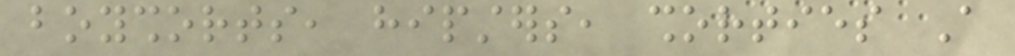boyshorts, hipsters, shorties A
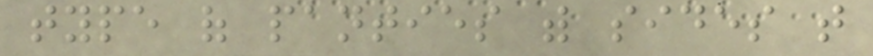type of panties with sides that
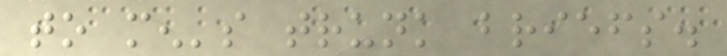to men's trunk briefs.
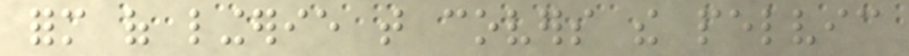form of lingerie that covers the pelvic
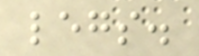legs.
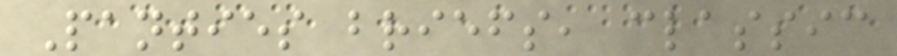Panties briefs, classic
